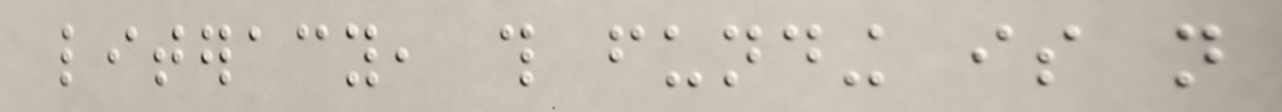literacy, this funding is not
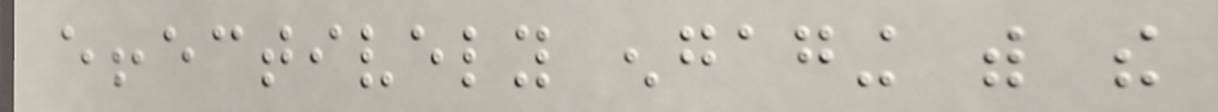effectively engaging with the
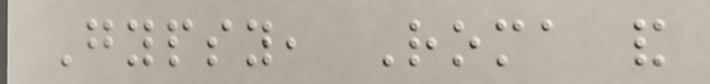Gypsy, Roma and
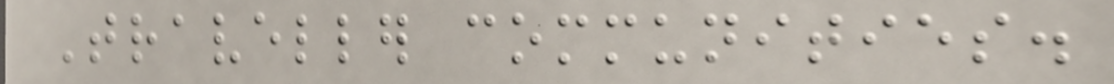Traveller communities.
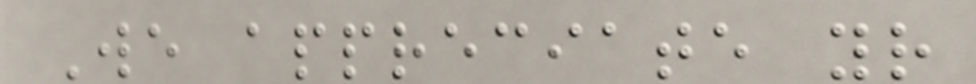We appreciate your
